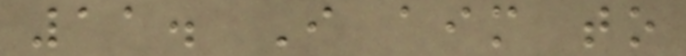11. I aim to
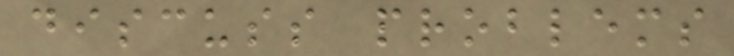discuss problems
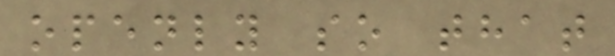openly so that
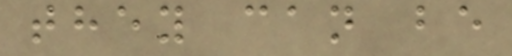they can be
